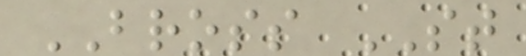BROSS ST
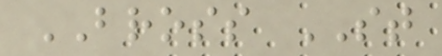BROSS ST
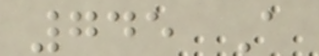745 A
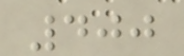400
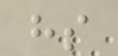hs
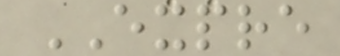EXPRE
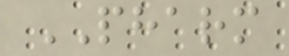PHARM
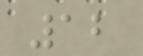12
